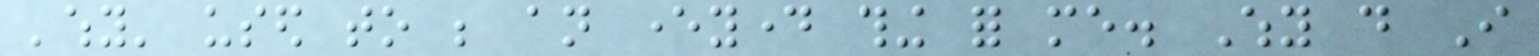'why' used to be an everyday thing for me. Why do I
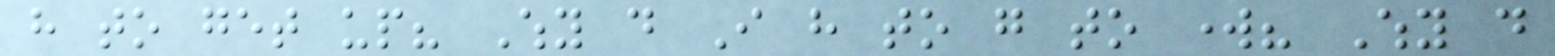have to get up? Why do I have to go to work? Why do
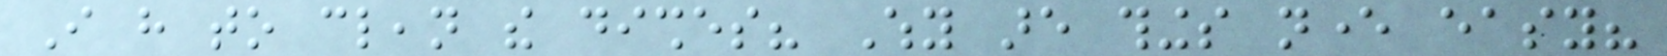I have to clean the dishes? Why are things never easy?
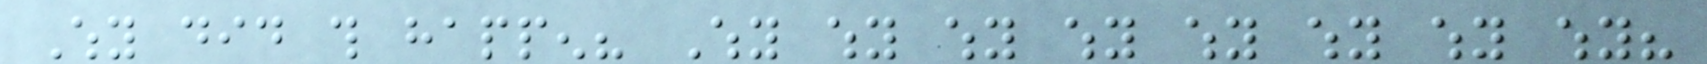Why did this happen? Why why why why why why why why?
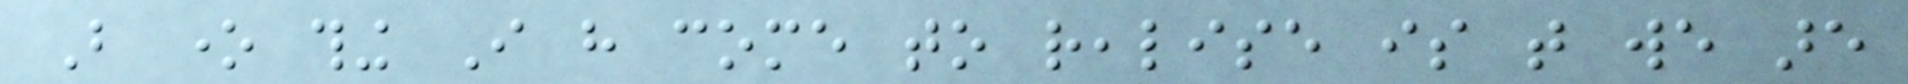But one thing I have come to realise is that we are
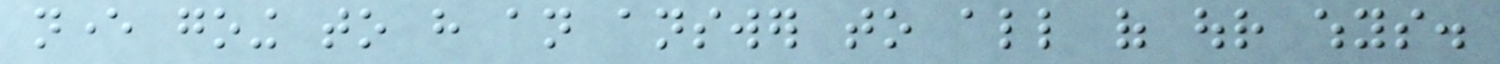never going to have an answer to all of our whys.
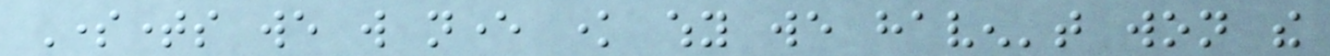Sometimes we will never know why we haven't won the
